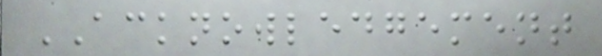ACKNOWLEDGEMENT
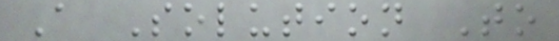A Solution To
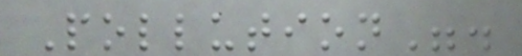Pollution".
